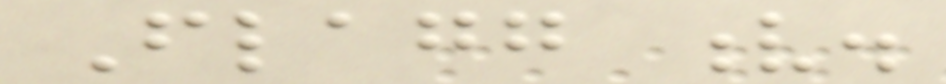Flagg v.
